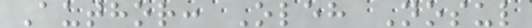Author: Oleh Nosul
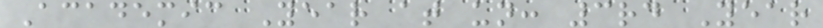Academic Year at un: 3rd Year
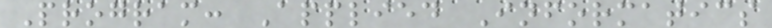Program: Applied Informatics
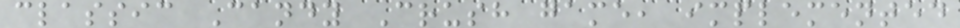classic Candy Crush game, implemented
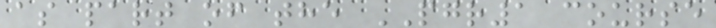as part of the PGR1 course
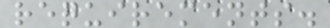requirements.
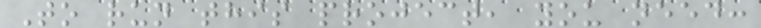To run this project, you need:
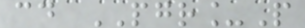cd PGR_P
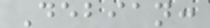Debian:
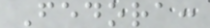Fedora:
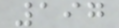197
